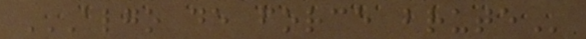ALGO DE FORCE BRUTE
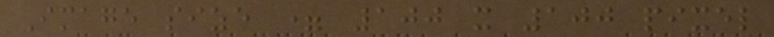Image size = 100 x 100 pixel
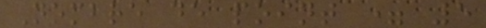Nombre de point = 5
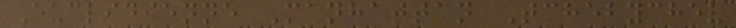Euclidienne Manhattan Tchebychev
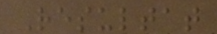Resultat
